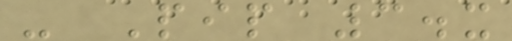- Pip 3.x
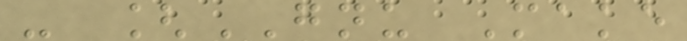- [GNU Make
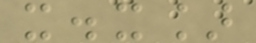x.x]
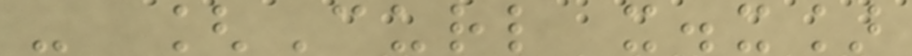- [Curl x.x]
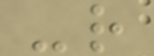-r
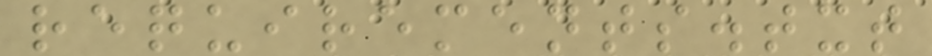requirements.txt
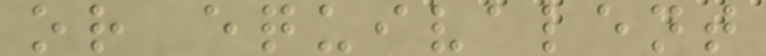or equivalent
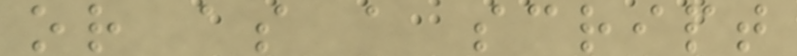or as a script
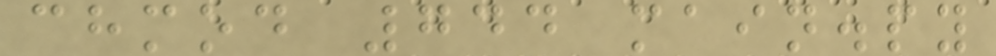chmod 744 main.py
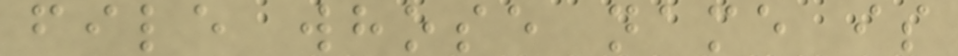file whose name is
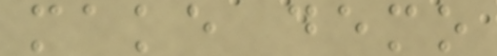make demo
